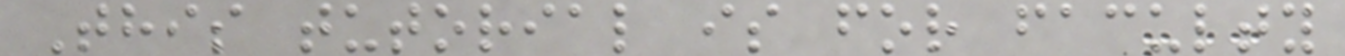This tutorial is for faculty
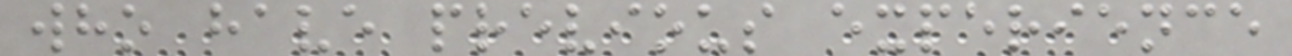who have previous experience
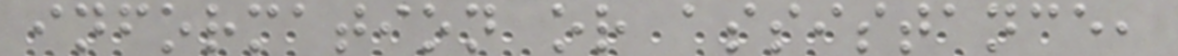information or assistance,
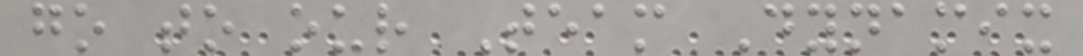go to our Team Dynamix
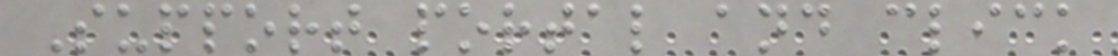Support portal and click
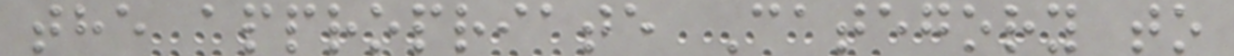the appropriate Category to
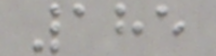185
